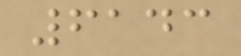6143
